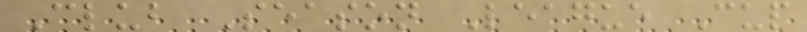Club Season League Cup
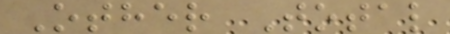Other Total
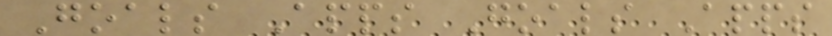Goals Apps Goals Apps
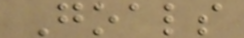Goals
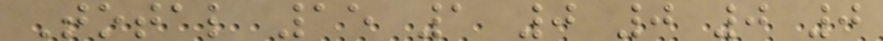Total 15 1 0 0 0 0
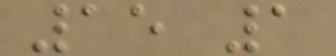15 1
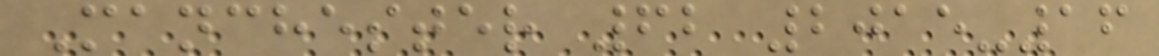Manchester 62 2015-16
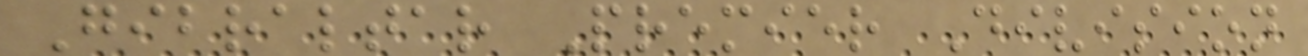Gibraltar Premier Division
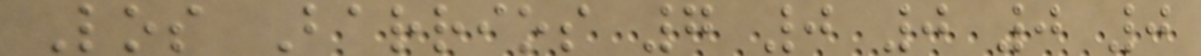Los Barrios 7 0 0 0 0
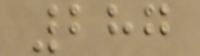287
